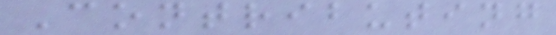Contributing
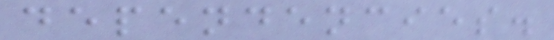dependencies.
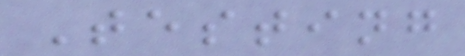Testing
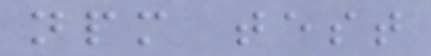npm test
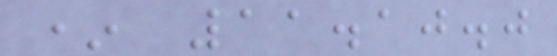* 11.10.0
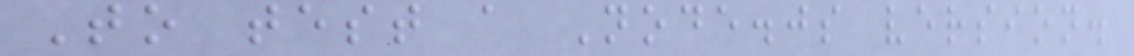To test a Node.js version.
